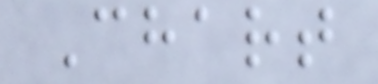Chart
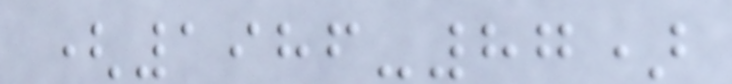(1986-87)
